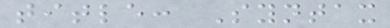title: Syntax
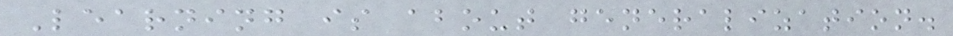Learning is about generalization.
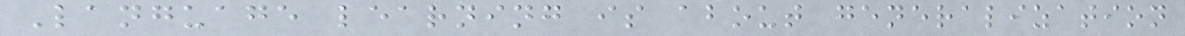Language learning is about generalization
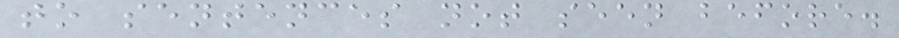to sentences not seen before.
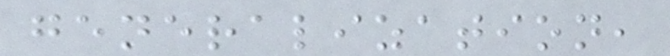generalization,
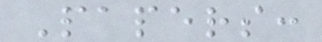Papers:
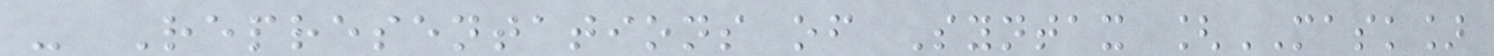- Representations of Syntax [MASK]
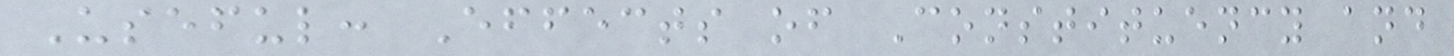Useful: Effects of Constituency and
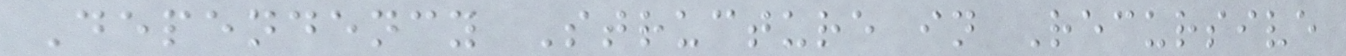Dependency Structure in Recursive
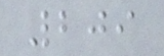209
